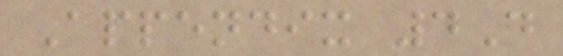Appendix 4D
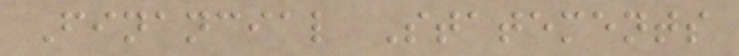Financial Statements
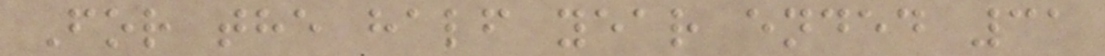For the half year ended 31
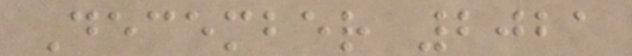December 2021
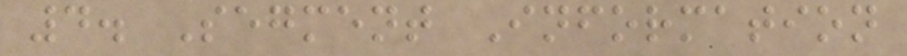4. Segment Information
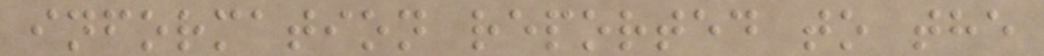information reported to the
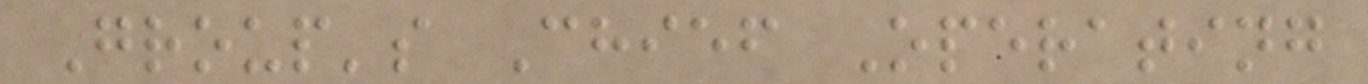Group's Chief Operating
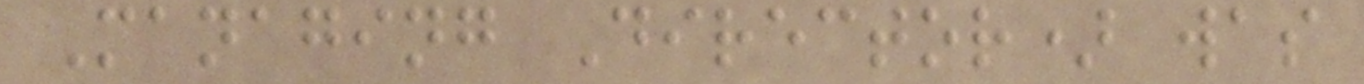Managing Director) was
